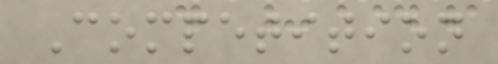Competition
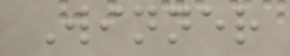Winner
